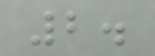2.
